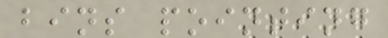bins pointing
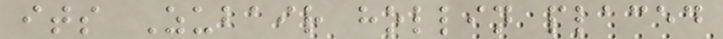its Zubair hollin placed
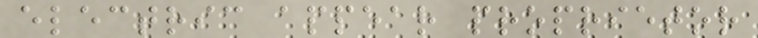electric appear proprietor
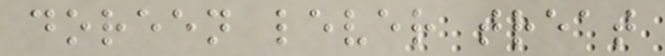doreen lever treat
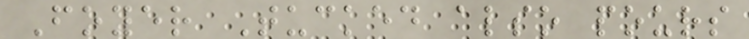Foyer Tucked also pours
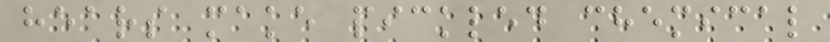hears make pickled chemical
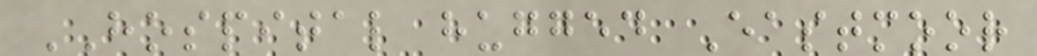HOSPITAL hugged Eastmoor
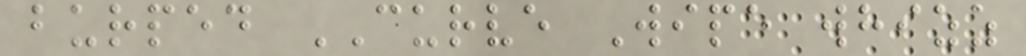burped CURVE Wipe whizz
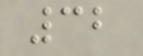32
